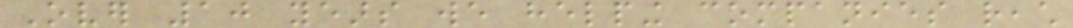Over 10 years we helping companies reach
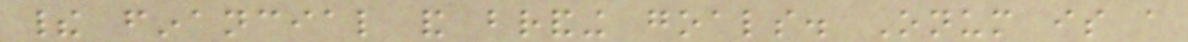their financial and branding goals. Onum is a
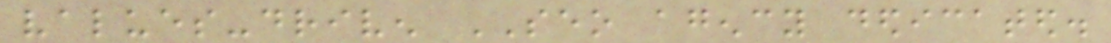values-driven SEO agency dedicated.
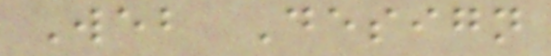Web Design
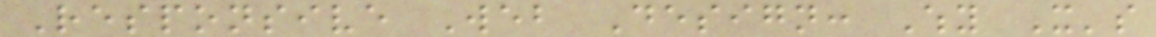Responsive Web Design: Why It's
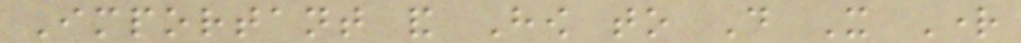Important and How to Do It Right
